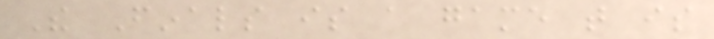The Finals is a game that is
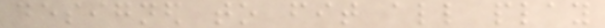designed to fit all play
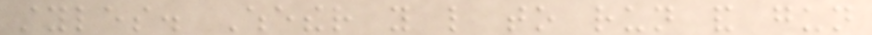styles. Whether you like to run and gun
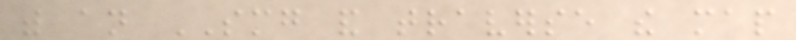with an SMG and traverse the map
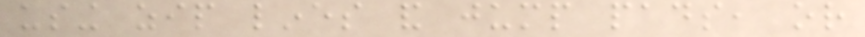using zip lines and jump pads, or
